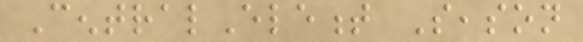CentralElement Season
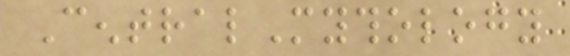CentralMythology
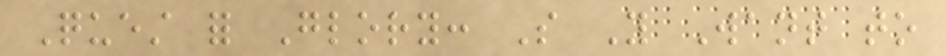Quest for Glory: So You Want to
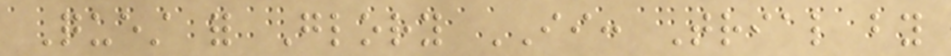Quest for Glory II: Trial by
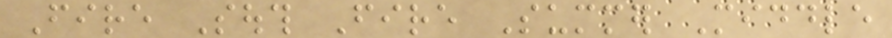Fire South Fire Summer Middle
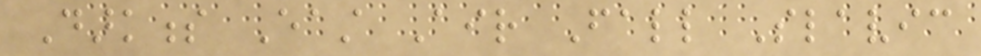Darkness East Air Fall Slavic
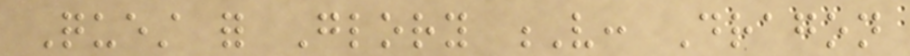Quest for Glory V: Dragon
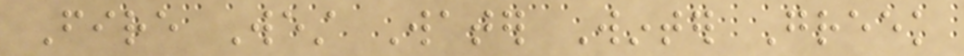Fire West Water Winter Greek
